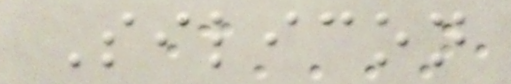Silicon
